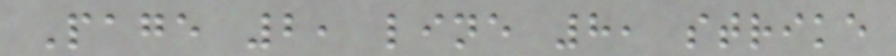Page 2, line 8, strike
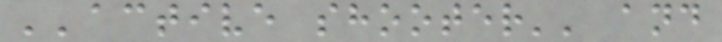''active shooter'' and
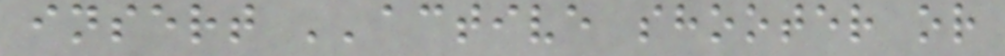insert ''active shooter or
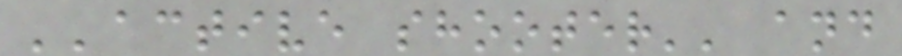''active shooter'' and
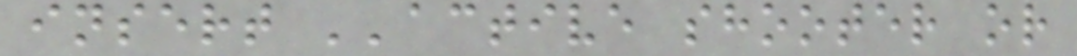insert ''active shooter or
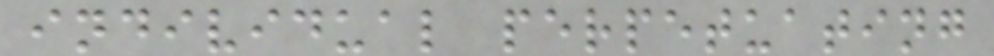individual perpetuating
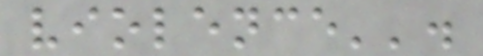violence''.
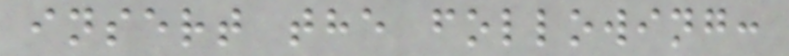insert the following:
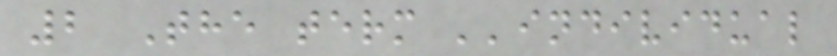2 The term ''individual
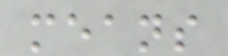means
